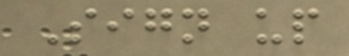Sign up
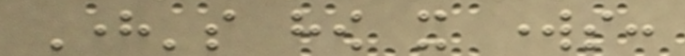Here's how it works:
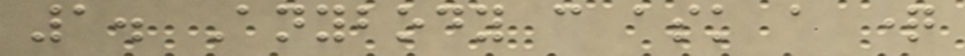1. Anybody can ask a question
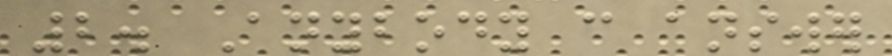2. Anybody can answer
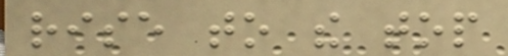rise to the top
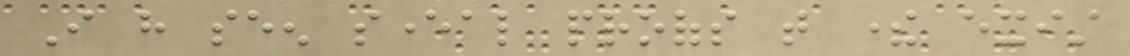I have seen several proofs that there exist
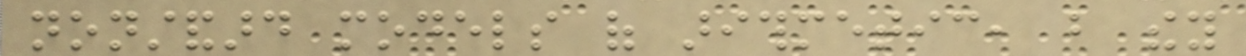nonstandard models of arithmetic, but they
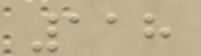118
